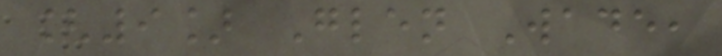[9] Glen Wade,
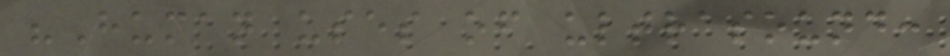"Human uses of ultrasound:
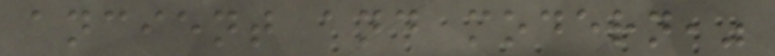ancient and modern,"
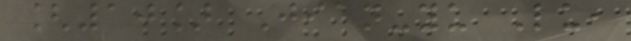[10] Jian-yu Lu,
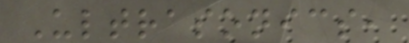Ultrasonics,
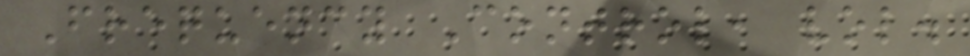Frequency Control, vol.
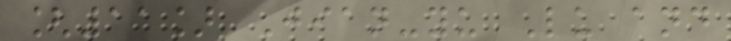[11] Jian-yu Lu and
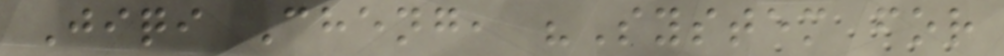Jiqi Cheng, "System for
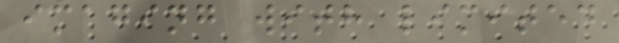imaging with limited
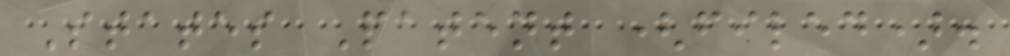States Patent (filed).
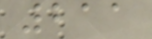211
